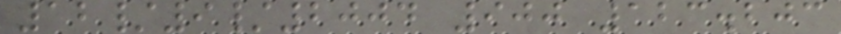12/9/2004 900 123.203
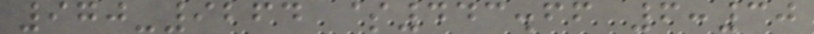970-9264 $443.66 6:30
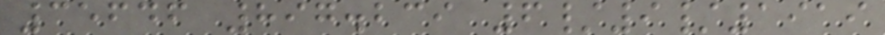35646 897.239 6/9/1919
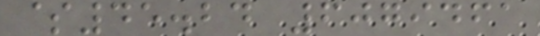$45.24 6079461
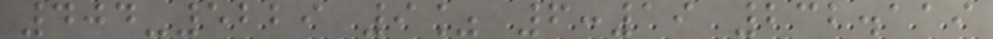404-5229 9% 6:19 232.119
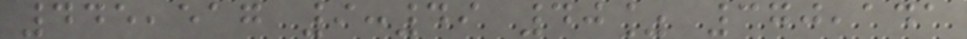445,517 9:49 40% 370,141
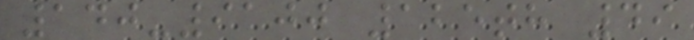140-9100 125th 49
